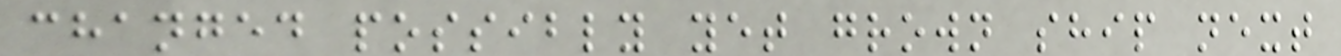changed possibly yet grown ship next
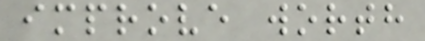improve worth
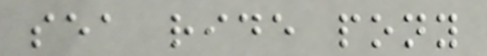sea ride pony
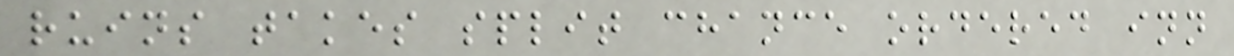ruins takes split chance ordered inn
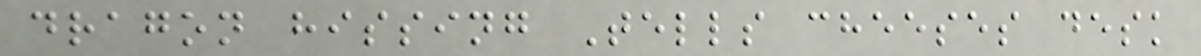dragon hissing Tells cheeses desk
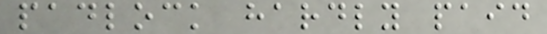padlock hardly paid
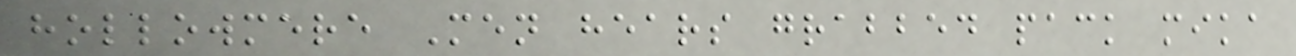hollowmere Men hears grabbed pack mika
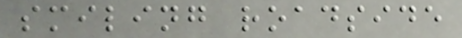smiling roadside
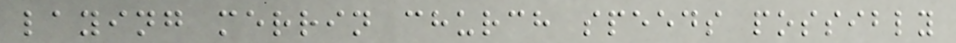laying merrin church speeds possibly
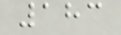183
